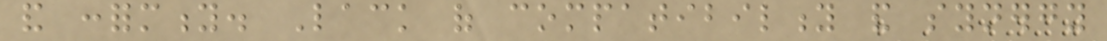and conformity. Lack of compatibility and synergy
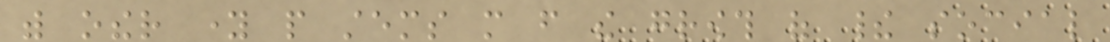with other young people stems more from the growth of their social
